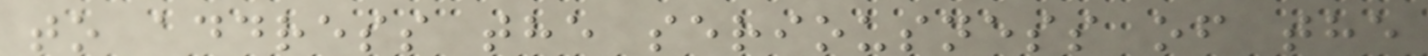to address the seriousness of the
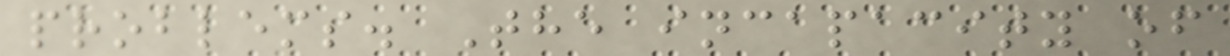problems. The incapacity of
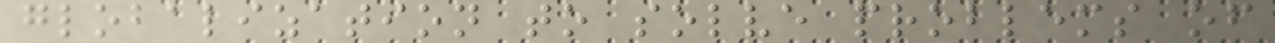globalization to solve problems of
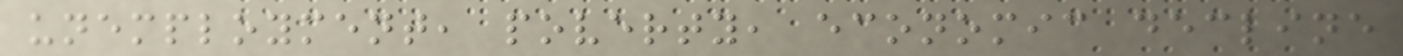unemployment, poverty, economic decline
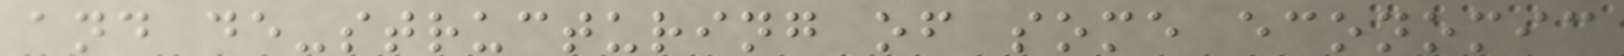and de-structuring of some economic
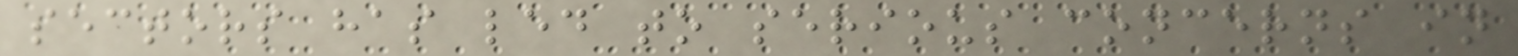sectors has led to serious concerns in
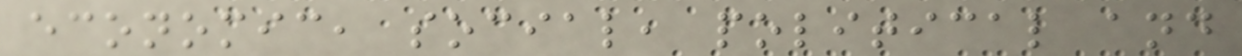economic, social, political and
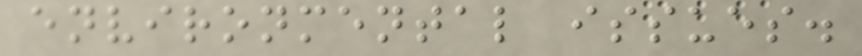environmental issues.
